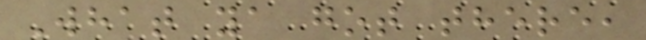What ya got there,
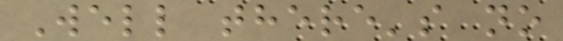Well there's no
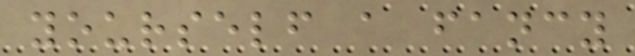yourself a fancy
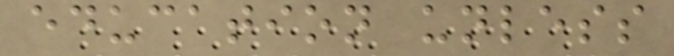education unless
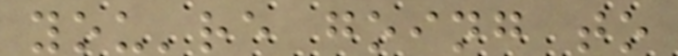you're going to
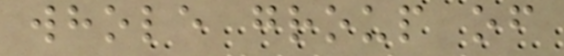whole group of
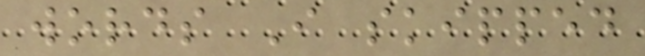words I skipped
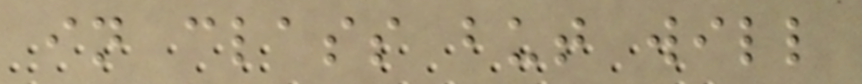in class but will
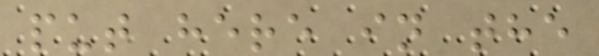put here in the
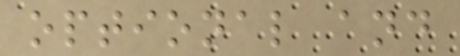optional and
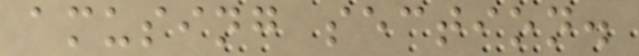amusing section.
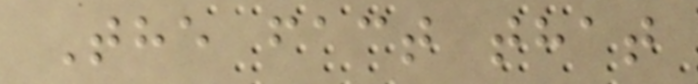The fact that
